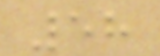58
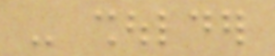- shoulder
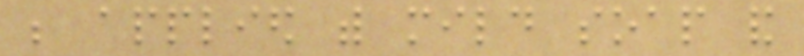be applied with mild soap and
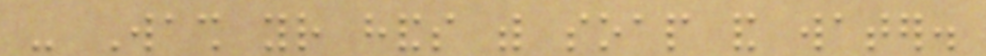- Wash your hands with soap and water.
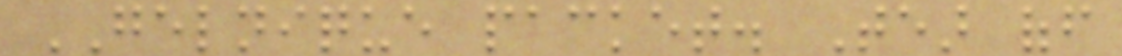GELNIQUE packet. Tear off
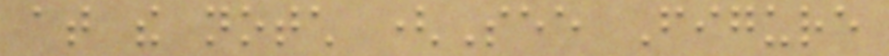at the notch (See Figure
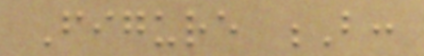Figure B:
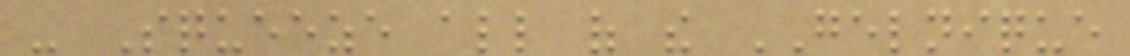- Squeeze all of the GELNIQUE
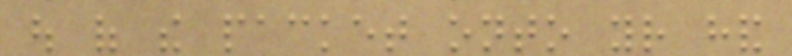out of the packet onto your hand
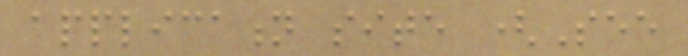application site (See
